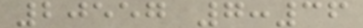20557 7:36
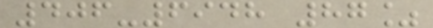406-6948 87%
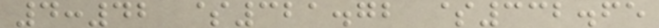4:42 $321.72 $332.65
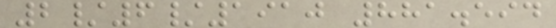2/6/1910 881.594
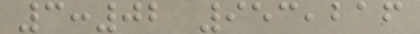3:02 953,216
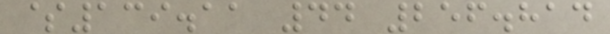$139.11 44 256.814
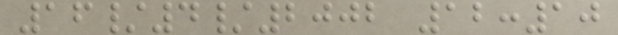16/4/2002 12:10
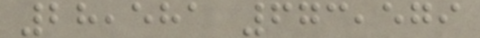28,581 673,579
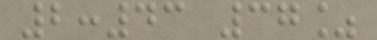2:43 37%
